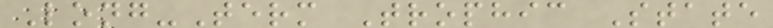Long-Term Trophic State
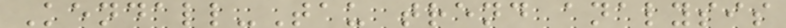Kendall-Tau trend analysis
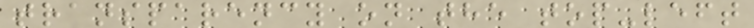transparency on the top-left
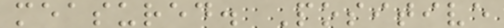measured. Positive
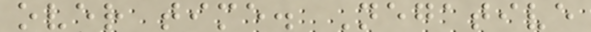over time. Negative
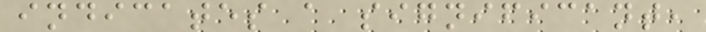indicates a significant,
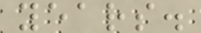years.
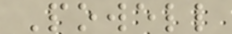Powell
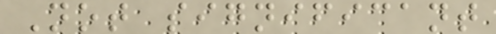Not significant
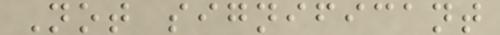Not significant
